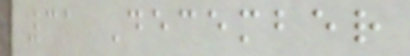31 December
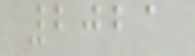2021
